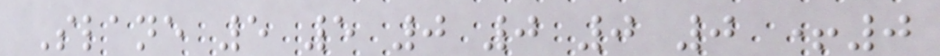Slane 5 5 0 0 0 0 +0
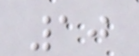10
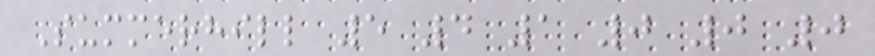Summerhill 5 4 1 0 0 0
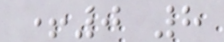+0 8
